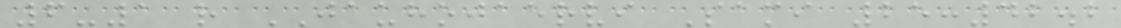6-1 r JAUHOJAERVI Sami 25:42.2
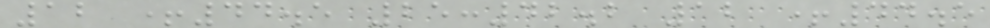12 +44.5 25:42.2 12 +44.5
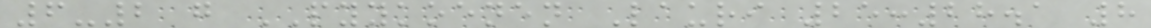6-2 g PYYKOENEN Lauri 25:28.1 8
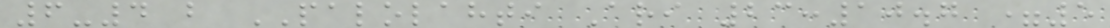6-4 b PALOLAHTI Ari 23:10.7 =5
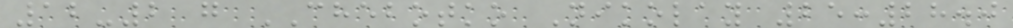12-2 g CHEBOTKO Nikolay 25:28.0
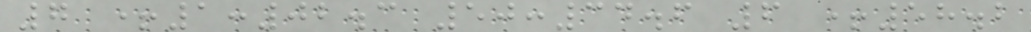7 +1:02.3 50:34.6 6 +58.2
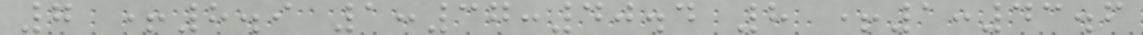7 +8.9 1:37:40.4 8 +1:43.6
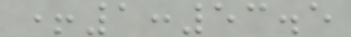+1:53.5
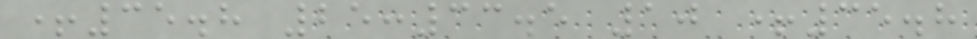+35.8 25:33.5 10 +35.8
